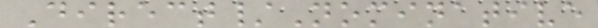Direct/Nominative
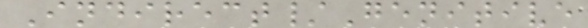Indirect/Genitive
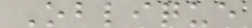Oblique
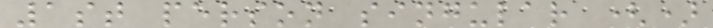1st person singular ()
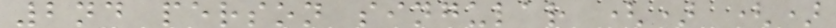2nd person singular () ()
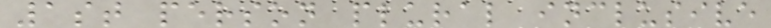1st person plural inclusive
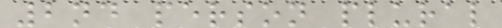2nd person plural
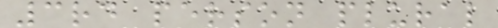3rd person plural
